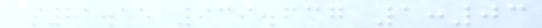$81.15 939.637 1:03
